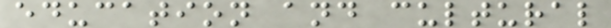education and cultural
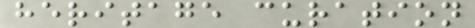heritage curation
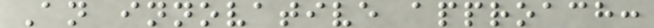An innovative approach:
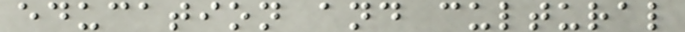education and cultural
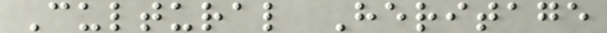Cultural Heritage
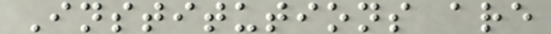Institutions are
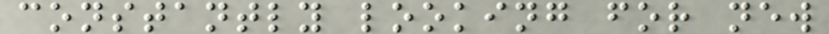constantly looking for new
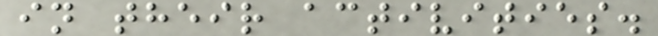in their activities.
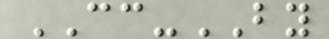CC-BY
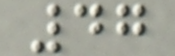47
